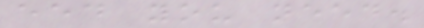eed you need.
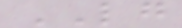LG
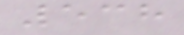538
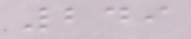249
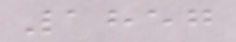1857
